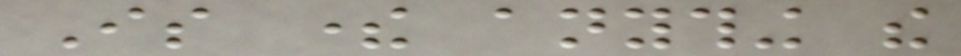Is there anything the
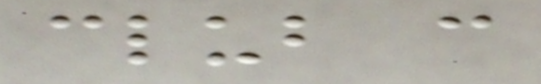club can
